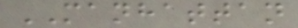MANHATTAN
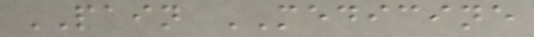PAIN MEDICINE
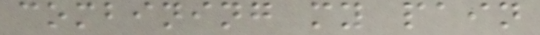combining my pain
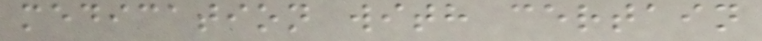medication with certain
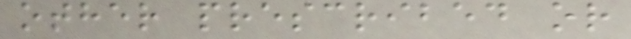other prescribed or
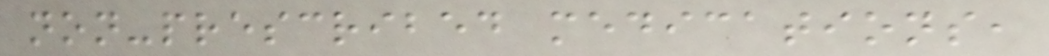non-prescribed medications,
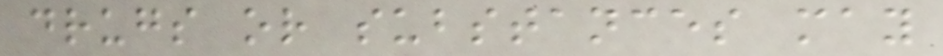drugs or substances may
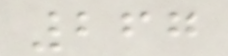267
